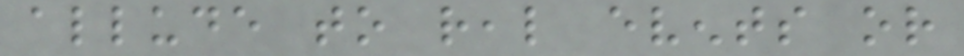allude to real events or
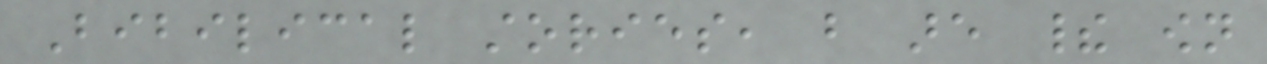Bibilical stories, but are their own
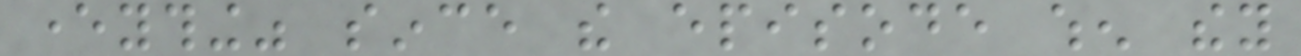everything" since the episode when they
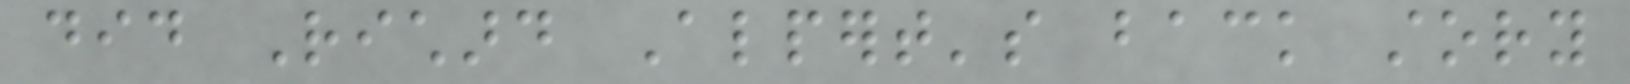did Richard Alpert's back story
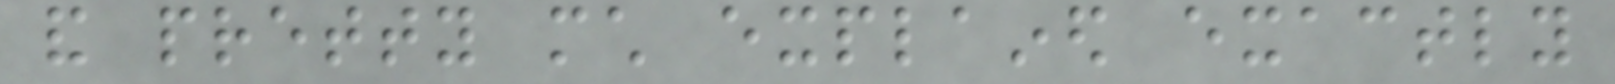and pretty much explained exactly
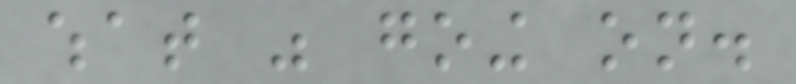what was going on.
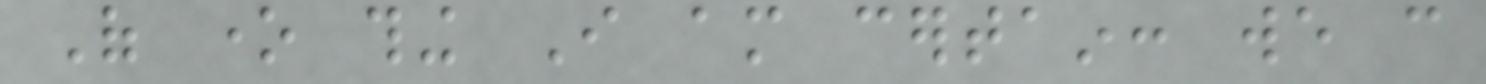Of one thing I am certain: we can
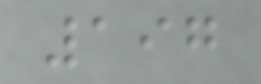197
